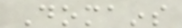Domains
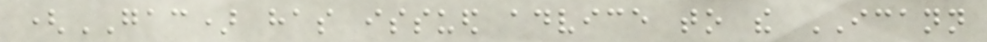(GAC) has issued advice to the ICANN
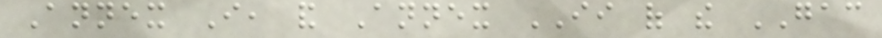Annex I, and Annex II of the GAC
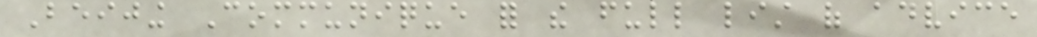Beijing Communique for the full list of advice
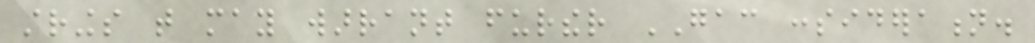strings that may warrant further GAC consideration.
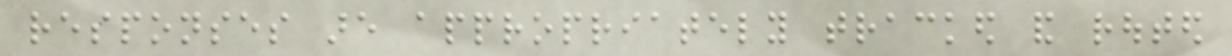responses are appropriately tracked and routed
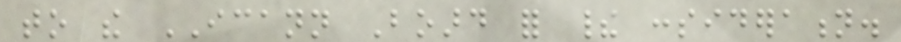to the ICANN Board for their consideration.
